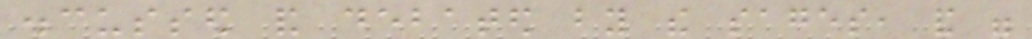discussed and debated by the sages, and were
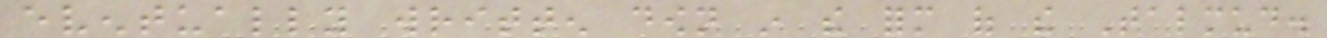eventually written down in the form of the Talmud.
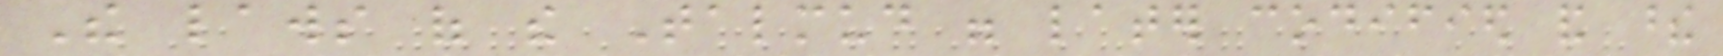The laws of the Talmud were later codified and these
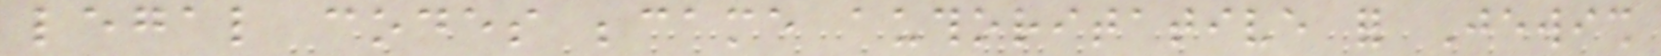legal codes became authoritative for Jewish
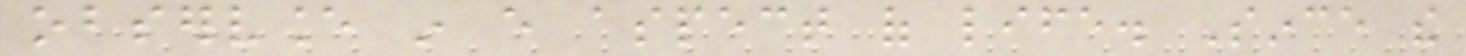observance in every aspect of life. Since the
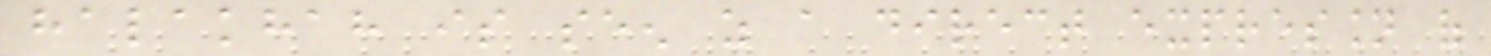halakhah is seen as a direct expression of
